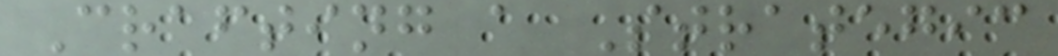Crafting a Strategic
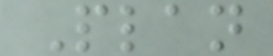Plan
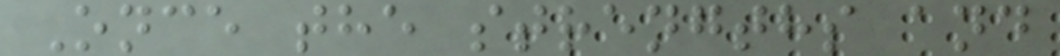Once the strengths and
